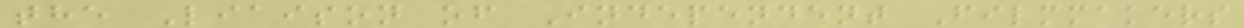the Liaison of Independent Filmmakers
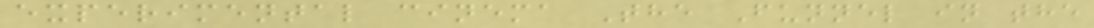experimental cinema The Funnel in the
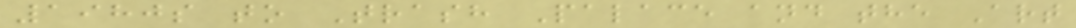1980s to Trash Palace and the Art
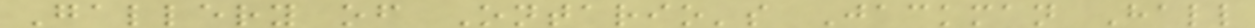Gallery of Ontario's Jackman Hall
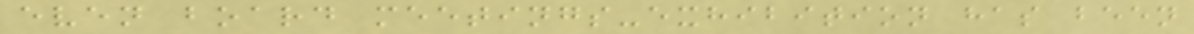even board meetings-exhibition has been
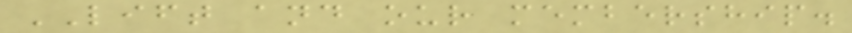LIFT and our membership.
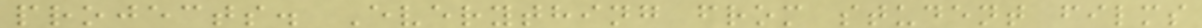projects. Everything from student films
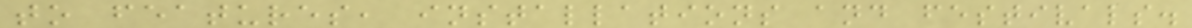to features, installations and festivals.
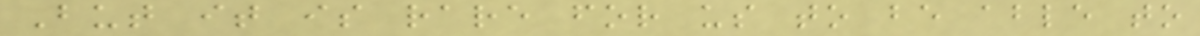But it is rare for us to be able to
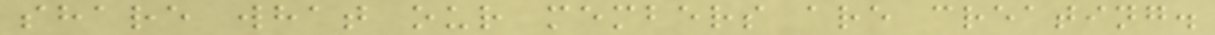share what our members are creating.
